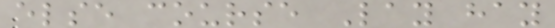else course Lay hay
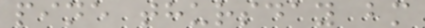pine thursday bm
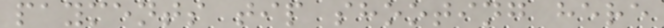payments tip shooting here
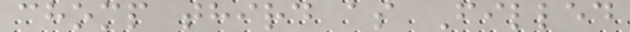chomp third as Filled
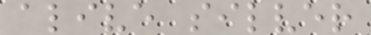alive silver
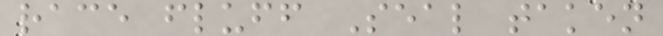race fluff Seal taken
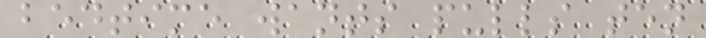bedtime wants pulls ten
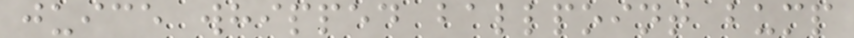juice whipped ballpoint bump
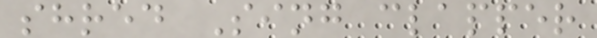shred Sing clapper
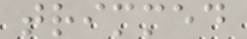trimmed
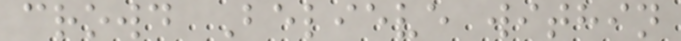crowd Believe within
